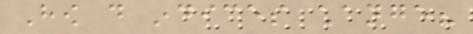How do indices change?
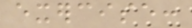exercise:
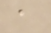a
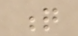q
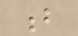b
